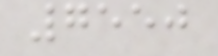7550
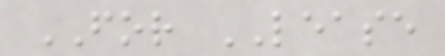FOR LEASE
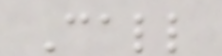Call
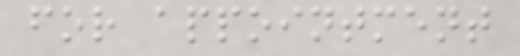for appointment
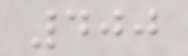400
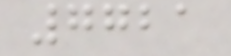7721
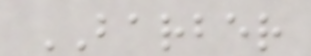BARBER
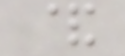&
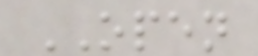OPEN
